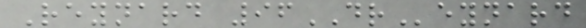Reynard 96DReynard
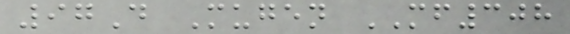97D Mugen MF308
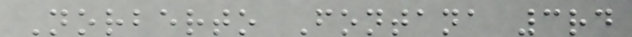Norberto Fontana 3rd
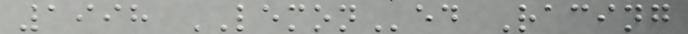1998 LEMONed Racing
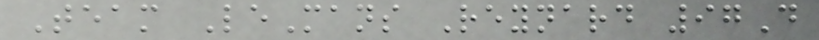Team LeMans Reynard 97D
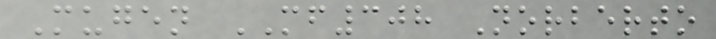Mugen MF308 Norberto
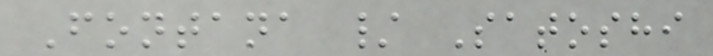Fontana / Satoshi
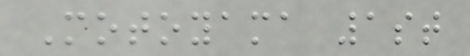Motoyama 1st
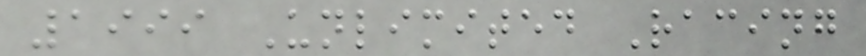1999 Unlimited Racing
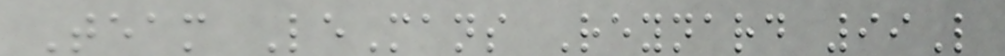Team LeMans Reynard 99L
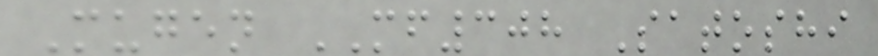Mugen MF308 Satoshi
